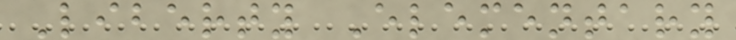Liberty Elementary
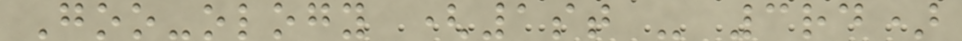Goo-ology (1st - 3rd)
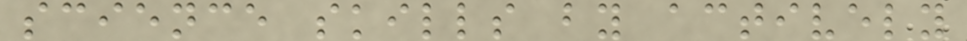science skills by actively
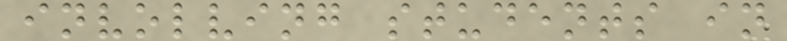involving students in
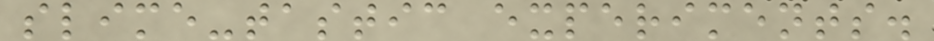slime-tastic experiments.
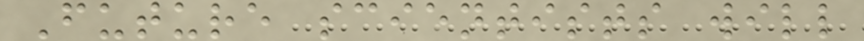Future scientists will
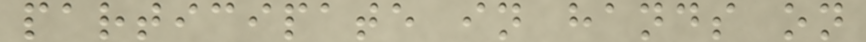participate in hands on
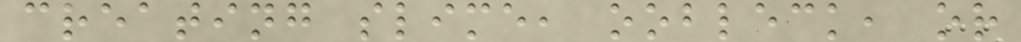creating slime, oobleck, or
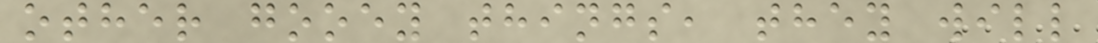other gooey things, they will
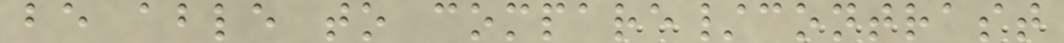be able to compare/contrast
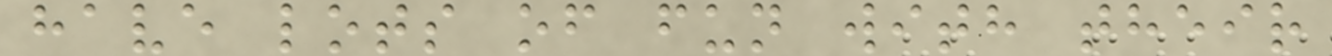have lots of fun with their
